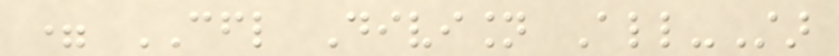= CFL Division All-Star
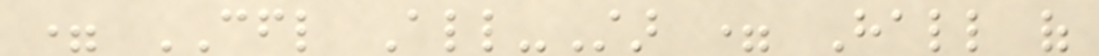= CFL All-Star = Hall of
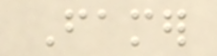Famer
